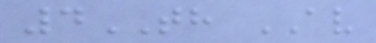4TH AV
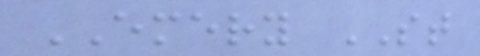EMERY ST
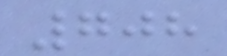708
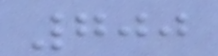700
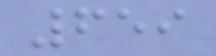659
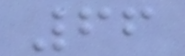66
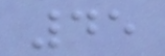45
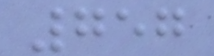757
